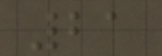21
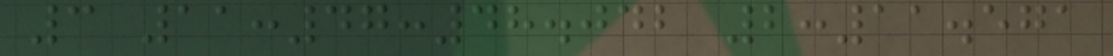3 11:47:48.042 2:11.571
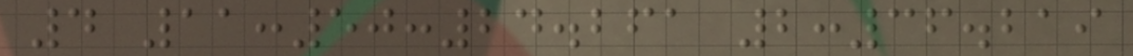4 11:50:24.261 2:36.219
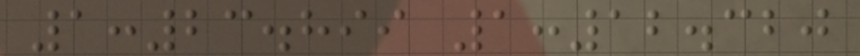1:23.899 1:12.320
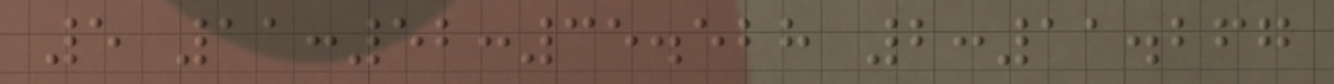5 11:52:35.528 2:11.267
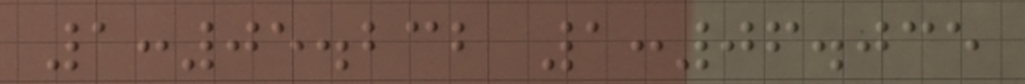1:05.232 1:06.035
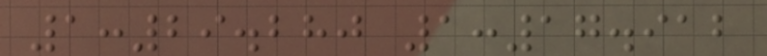1:29.280 1:17.912
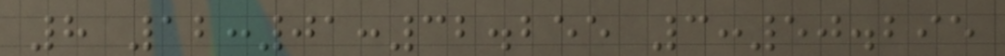8 12:01:32.255 3:50.295
